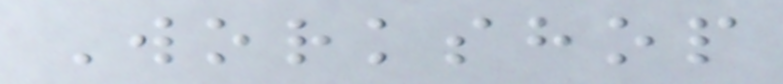Workshop
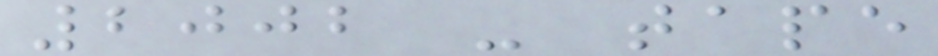2002 - tape
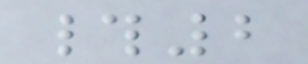#2
